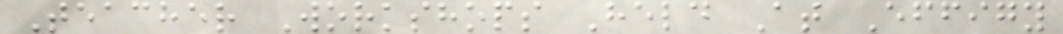Teacher Workshops Held At Effigy
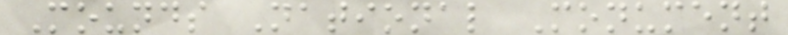Mounds National Monument
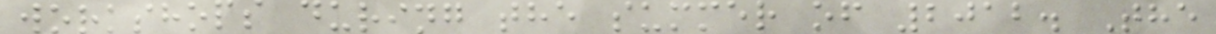workshops during the summer of 2012. The
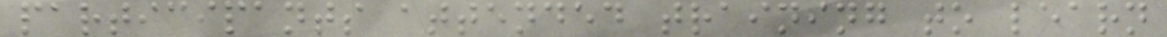participants attended training to learn
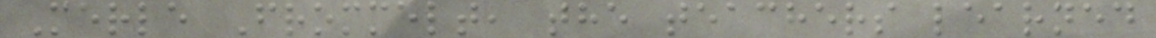Merle Frommelt, the teachers learned
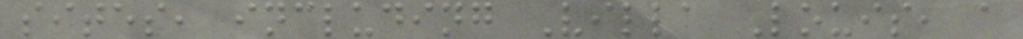sites, including Villa Louis, a
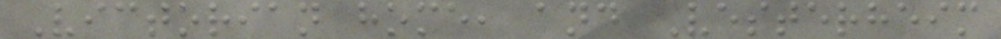Victorian home, and Vesterheim
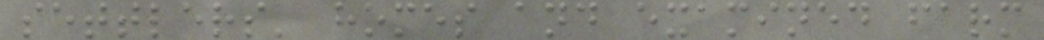settlers' homes and examined farm
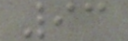93
